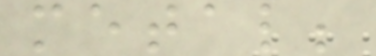metal;
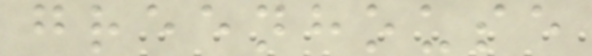greenhouse
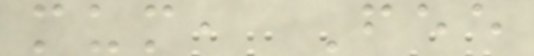mum, Fee
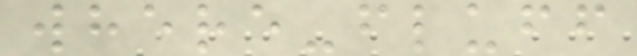where-fluff
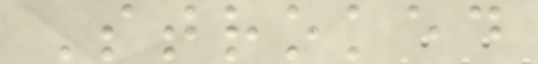Stroked
